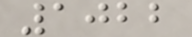1022
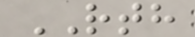RTH
